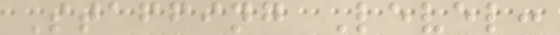Staffing Level:
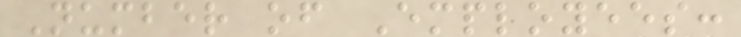Number of Employees:
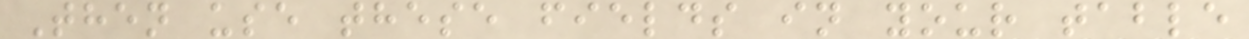Then use these fields in your table
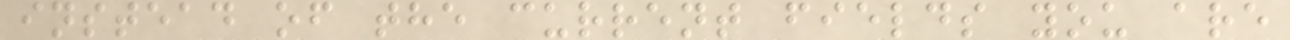instead of the current fields you are
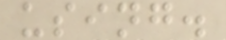using.
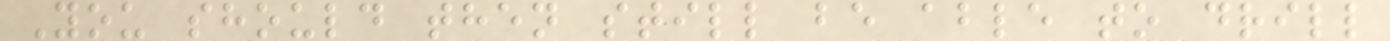You should then still be able to drill
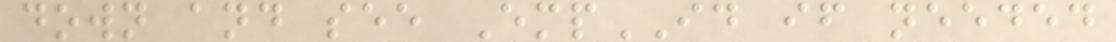down and see EmpID if needed
